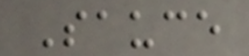Sauce
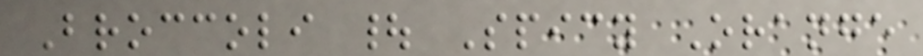Broccoli | Spicy Orange
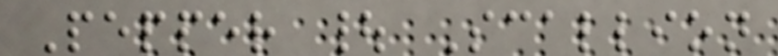Pepper | Scallion
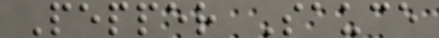Pepper Sauce
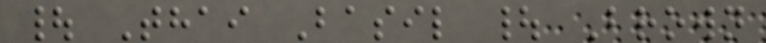| Thai Basil | Brown
